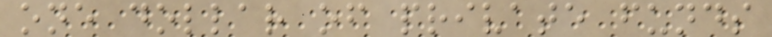one dollar of private funds
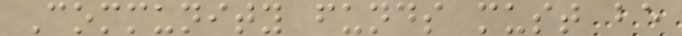Community funds must be
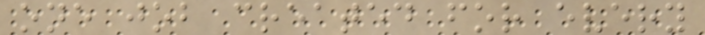one job created for every
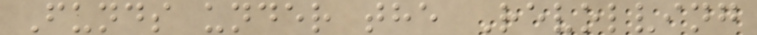Funds under the Revolving
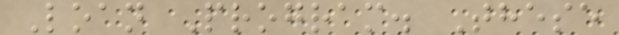Loan Program. These
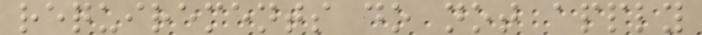requirements do not apply
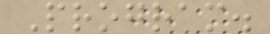Program.
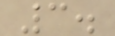3.
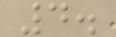4.
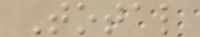Total
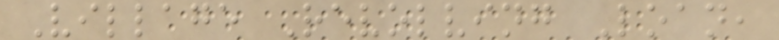Village Revolving Loan,
